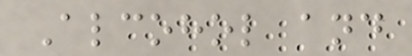Alcohol and
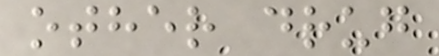other drug
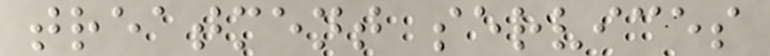treatment services
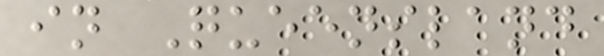in Queensland
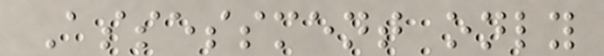Assessment only
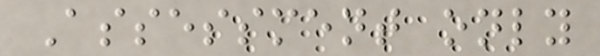Assessment only
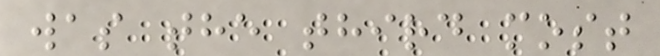was the third most
